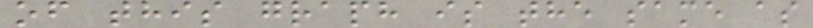of this graph is the same as
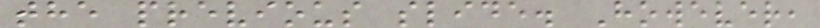the previous slide. However,
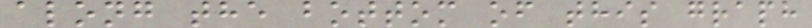along the bottom of this graph
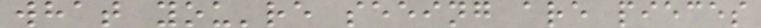what you're seeing are pieces
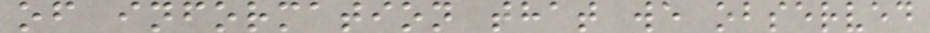of information that we observed
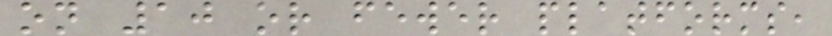on 10 or fewer platforms,
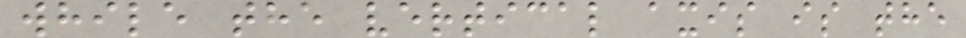while the vertical axis is the
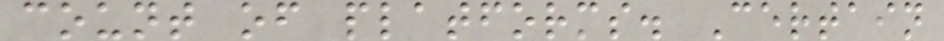count of platforms. Certain
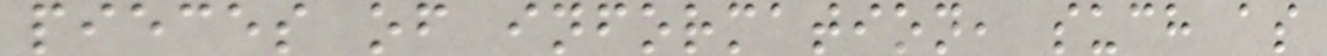pieces of information, such as
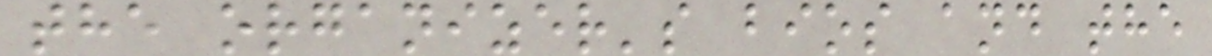the organizer's bios and the
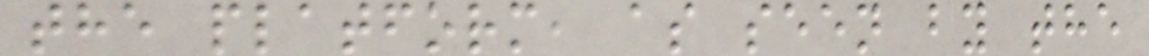the platform, as seen by the
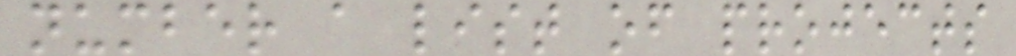number a list of projects
